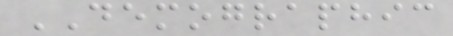DEMOGRAPHIC
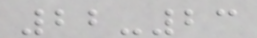22-23
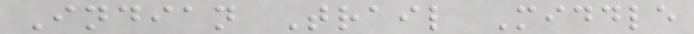Indian Trail Middle
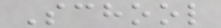School
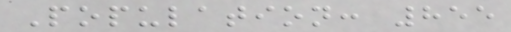Population: 855
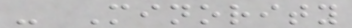- Minority
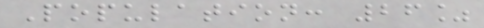Population: 26%
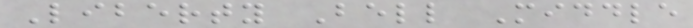Liberty Bell Middle
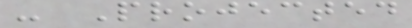- Projected
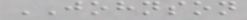JOHNSON
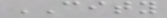CITY
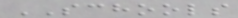SCHOOLS
